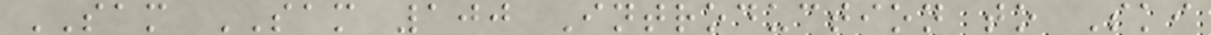SAM SAM 100 Introduction to Ski
